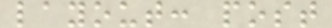layout: post
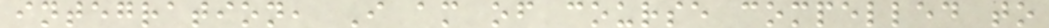integration, I am of course compelled to
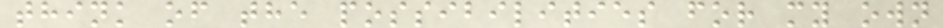think of the possibilities for my own
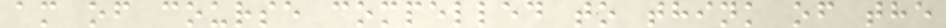am of course compelled to think of the
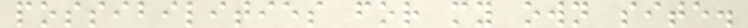possibilities for my own site.
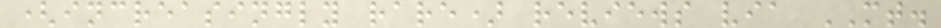(increasingly rare) reviews via MT.
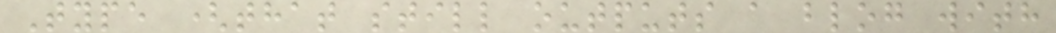Type (that still outputs a blog with
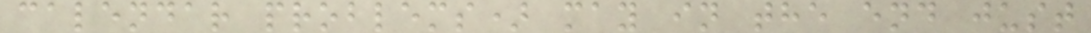calendar problems) may in the end just
